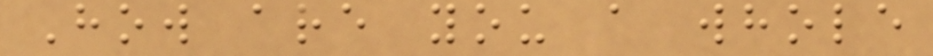How are you a whole
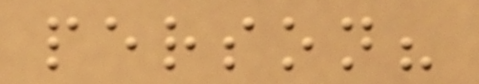person?
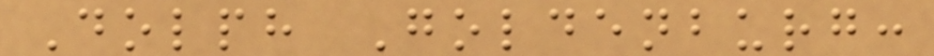Dolph Goldenburg:
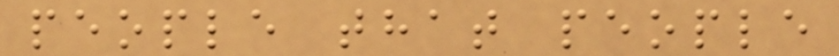people that people
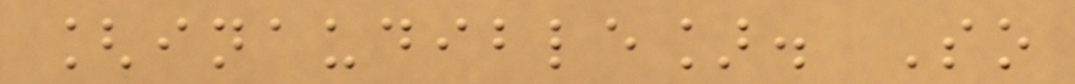[inaudible]. So
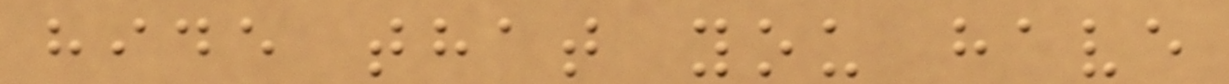hide that you have
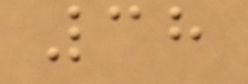38
